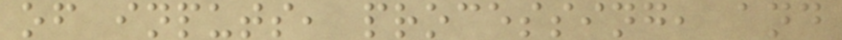of inputs, processing, and
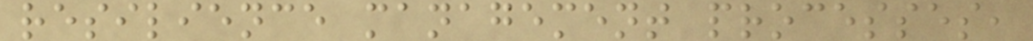resilience management processes,
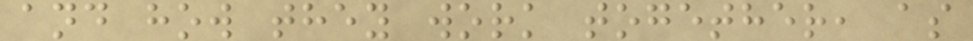and how they work together, as
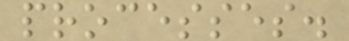processes.
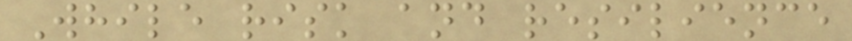While risk and resilience
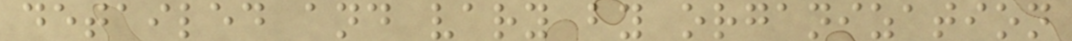detailed and vary by organization
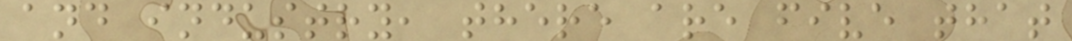and industry, there are five that
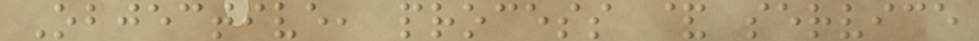Objective, process & service
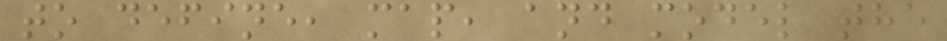to define, map, and model the
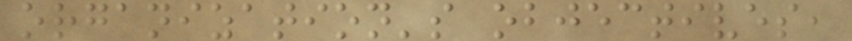organization's objectives,
